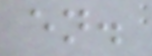en.
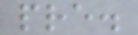pre.
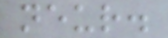neur.
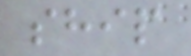ship
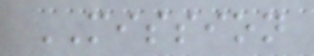MISSION
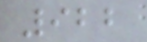922
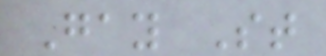Gay St
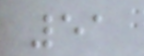51
